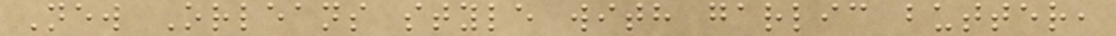New Orleans style with garlic butter,
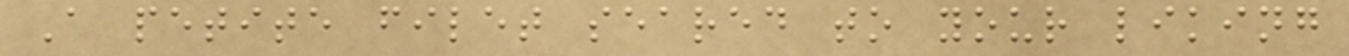A petite filet seared to your liking
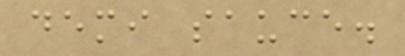demi sauce.
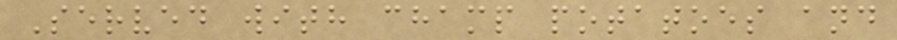Served with champ potatoes and
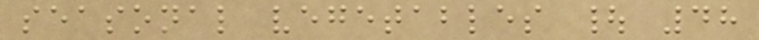seasonal vegetables | 48
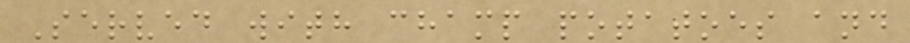Served with champ potatoes and
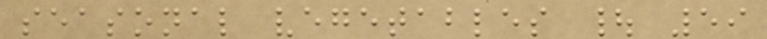seasonal vegetables | 59
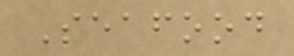Seafood
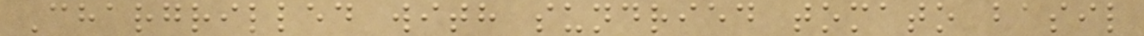Chargrilled with sundried tomato basil
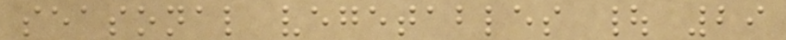seasonal vegetables | 29
